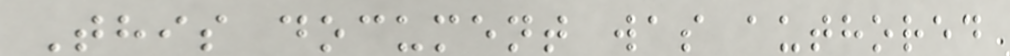This document was authored
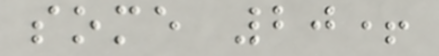some 20+
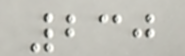230
